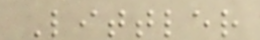Littler
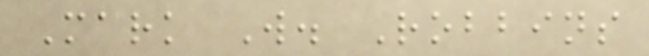Mark W. Robbins
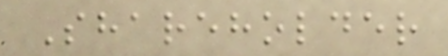Shareholder
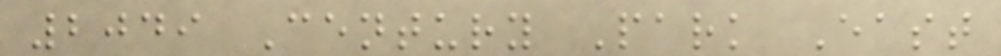2049 Century Park East
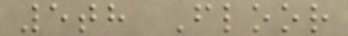5th Floor
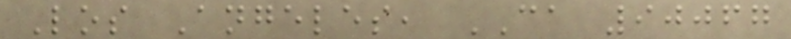Los Angeles, CA 90067
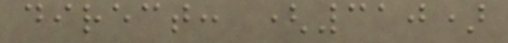direct: (310)
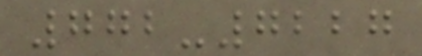772-7227
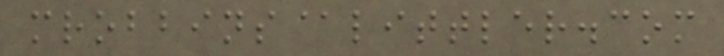mrobbins@littler.com
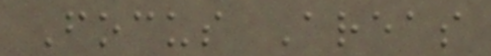Focus Areas
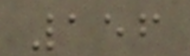156
